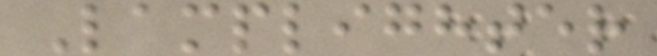Lamplighter
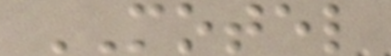MOTEL
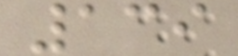139
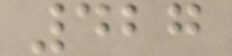427
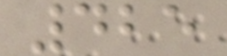425
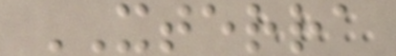XTERRA
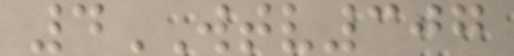4WTV307
